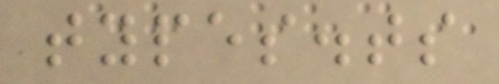types.ts
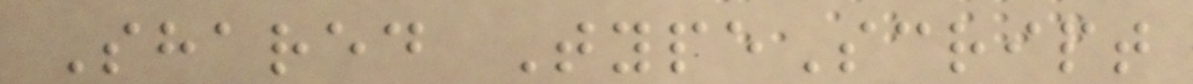Shared TypeScript
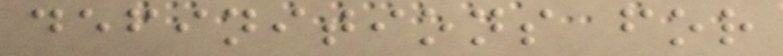definitions for
